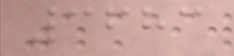3683
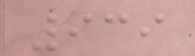939
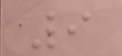9
